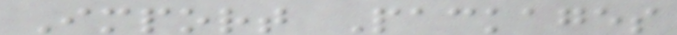Import Packages
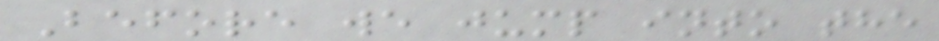Before we jump into the
